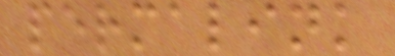permalink
